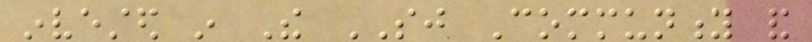invested in The SJ Community and
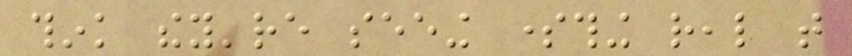think they're seeing something real that
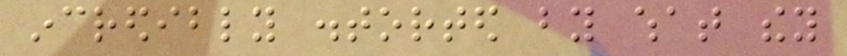incredibly distorted by what they
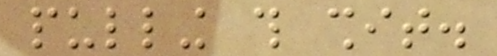pulling this shit.
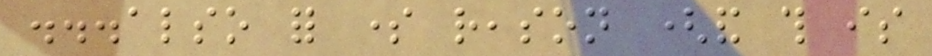...also for some reason (and this is
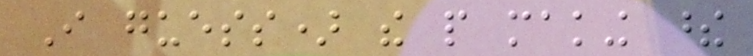I guess) the people making these
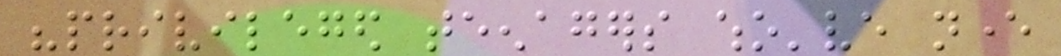"privileged teenagers who've never
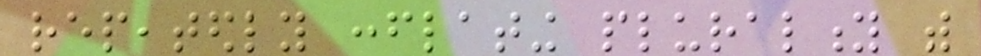repeatedly conflating plurality with
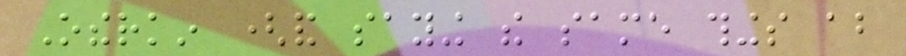Otherkin (and saying the same things about
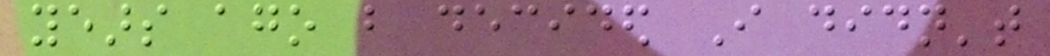years ago but decided I didn't
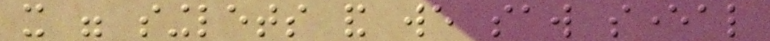it were singlets and we saw several
